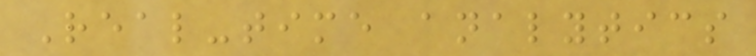Real-time analytics
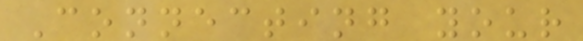Connecting your
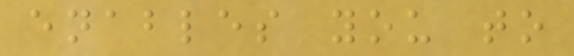enables you to
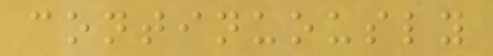continuously
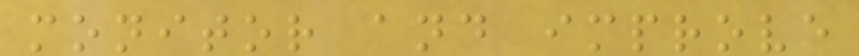monitor and improve
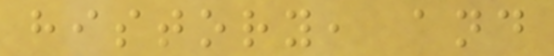history, and
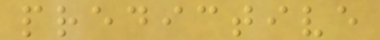predictive
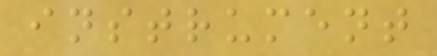instrument
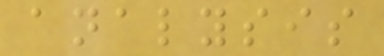analysis
